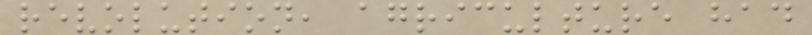revolution, agriculture had
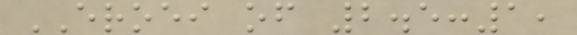EROEI of 2.5:1,
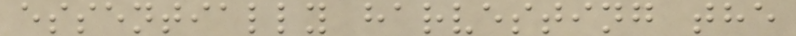essentially harvesting the
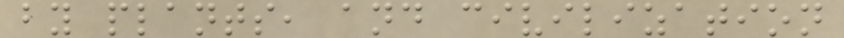by plants, and civilization
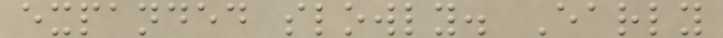expanded slowly. Early
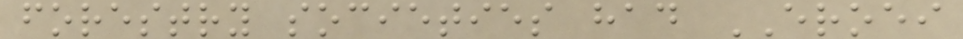forestry societies had EROEI
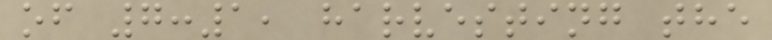of 7:1, harvesting the
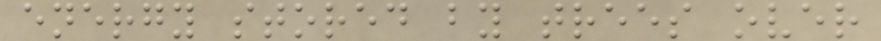energy stored by trees over
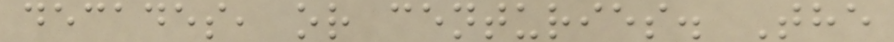decades, or centuries. The
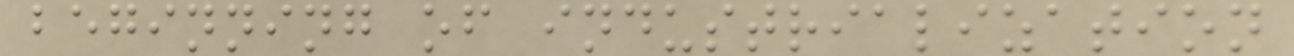beginning of industrialization
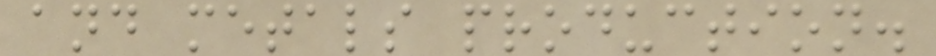and metals production.
